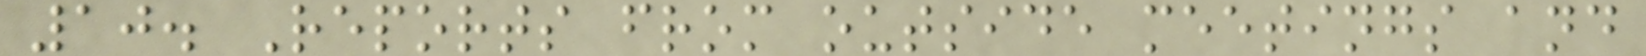10. Reports from outside meetings and
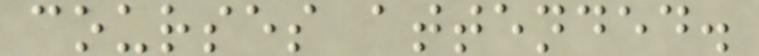courses attended.
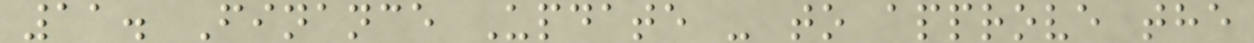11. Finance Update - to approve the
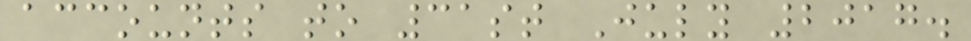accounts to 31st July 2017.
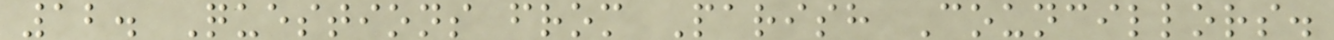12. Questions from Parish Councillors.
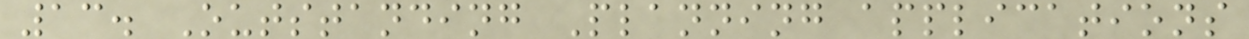13. Outstanding Planning applications
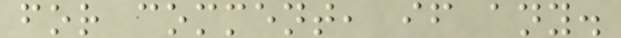for comment, if any.
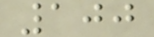100
